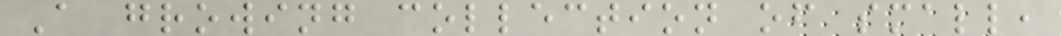A growing collection of small,
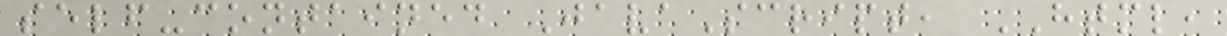self-contained JavaScript, HTML,
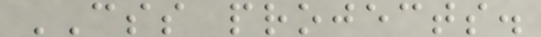CSS projects.
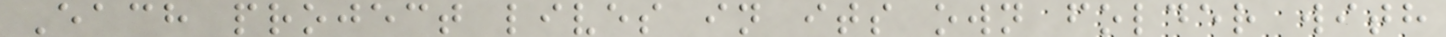Each project lives in its own folder with
